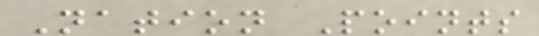Nation Points
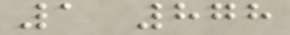1 878
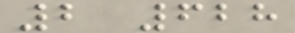2 628
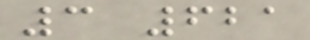3 621
